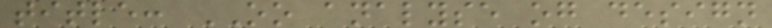title: OO analyse og design
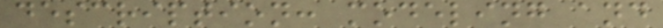description: modeling and
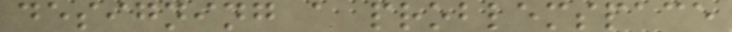designing a problemspace
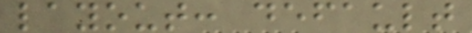layout: default
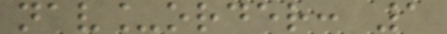nav_order: 1
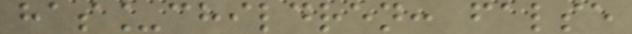has_children: false
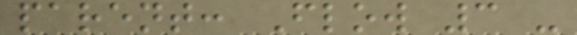parent: Flow 3 -
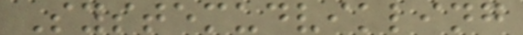Systemudvikling
